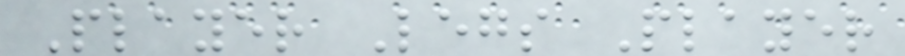Player Legs Player
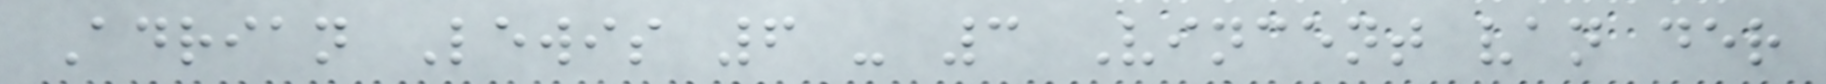Adrian Lewis 6 - 3 Vincent van der
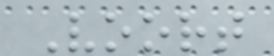Voort
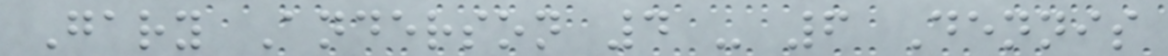Gary Anderson 4 - 6 Dennis
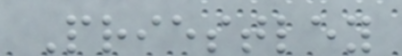Priestley
